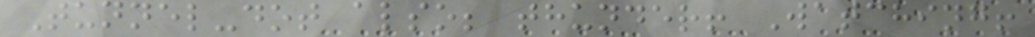Tunnel-dot also; thunder! Watching!
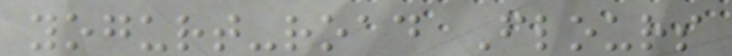yogurt-road Flours
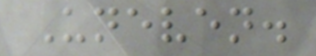Uneven.
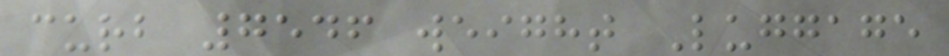curb 7546 weight Luggage
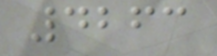4263
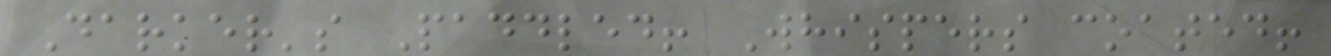Darker's Paddled! Whispers coated!
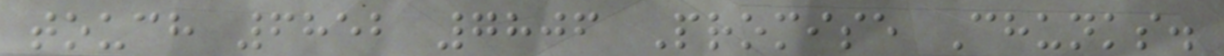touch 6852 7806 Promise Chunks.
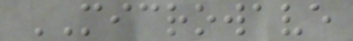MICROWAVE
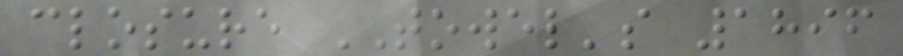closure TOWEL's 1896
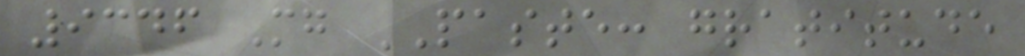9346 Mg PASTE: gratitude
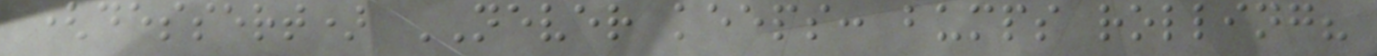(dessert) NEVER keeps: bumps rolling?
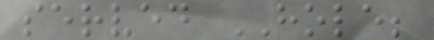served HOLE;
